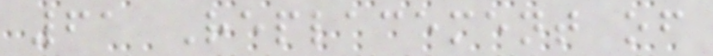61 Replacement of
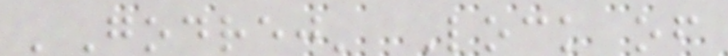'Godrej' Lock of
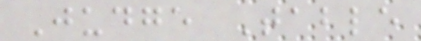Judge Table
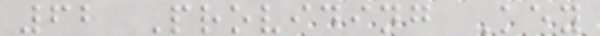62 Providing Key
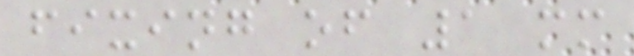fixing of 1 mm
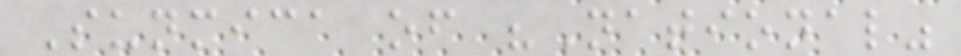Sunmica of "National"
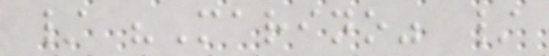/ "Marino" /
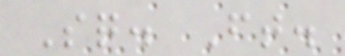Sq. Ft.
